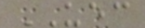UEC
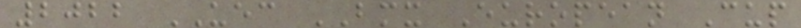2022 UEC BMX European Cup
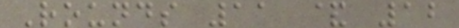Rounds 11 & 12
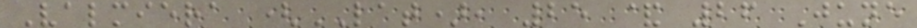Valmiera (LAT), 25 & 26 June
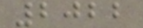2022
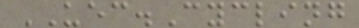UEC.Cycling
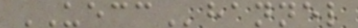UECChannel
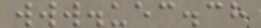www.uec.ch
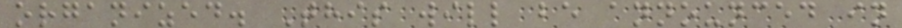organized. This will be announced in
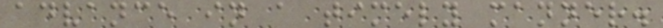advance in a timely manner.
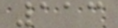113
